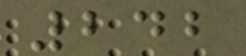242
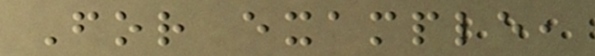For example,
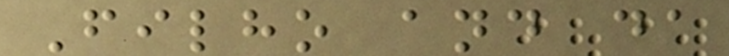Filho and da
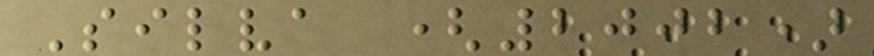Silva (2002)
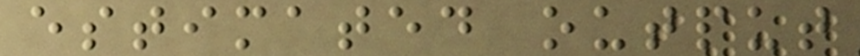estimated output
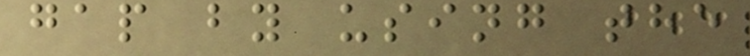gap by using the
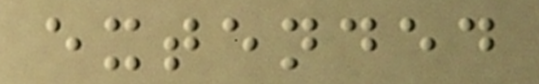extended
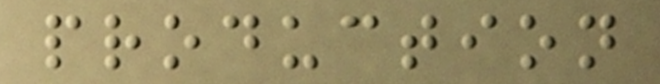production
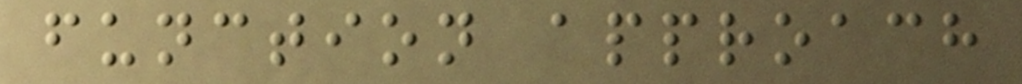function approach
